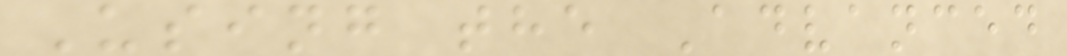Using the Advanced
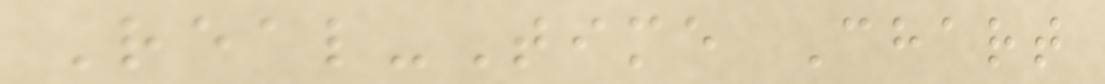Real-Time Chart
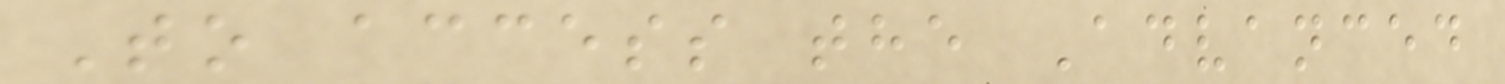To access the Advanced
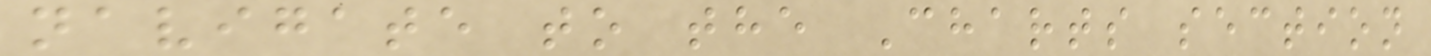navigate to the Charts section
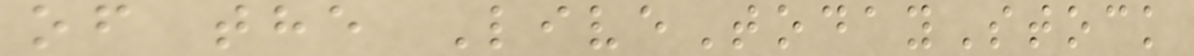of the LiveTodayStock
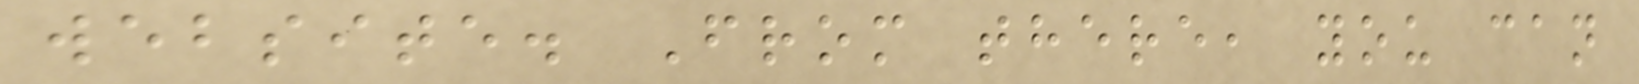website. From there, you can
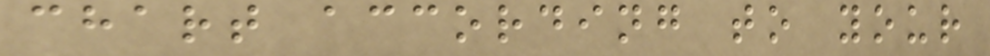chart according to your
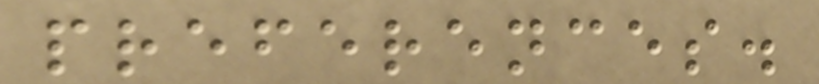preferences.
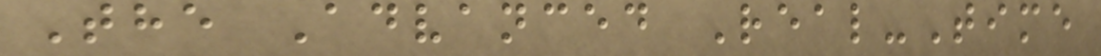The Advanced Real-Time
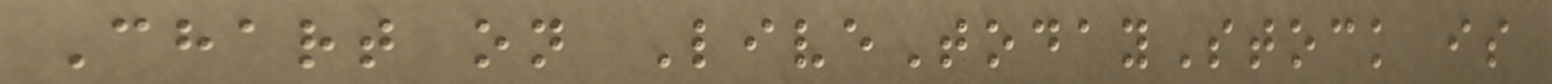Chart on LiveTodayStock is
